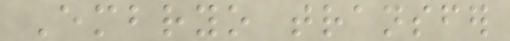Embryo transfer
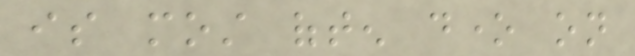is most often done on
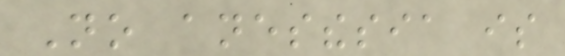No anesthesia is
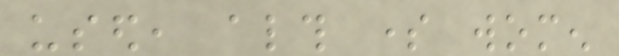used, although some women
